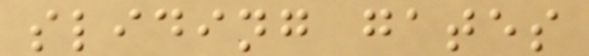sliding gates
